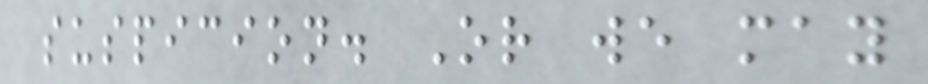suspicion. Or we may
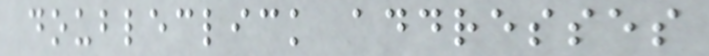doubleclick addresses
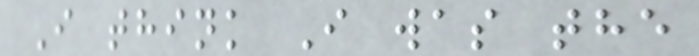I think I was the
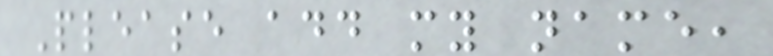Please add my name,
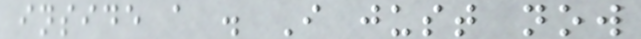inside a . I just now
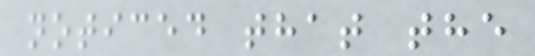noticed that the
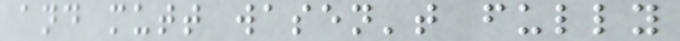and mutt wasen't fully
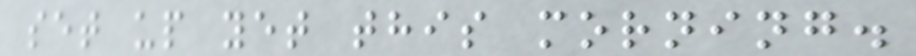set up yet this morning.
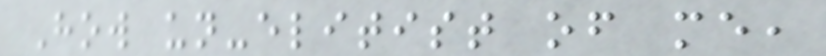How un-elitist of me,
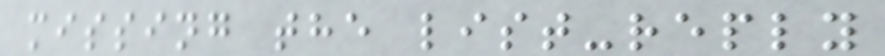missing the list-reply
